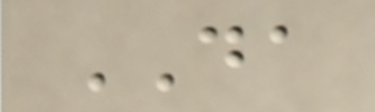DA
